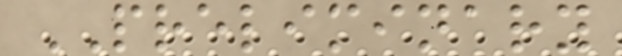PRELIMINARY
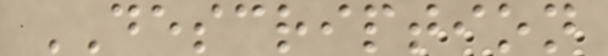DESCRIPTION
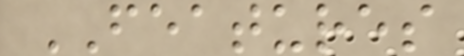FEATURES
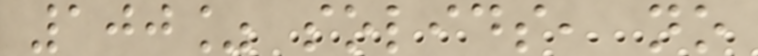100% solids, no
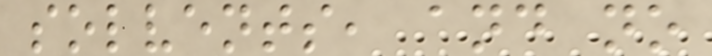solvents, and no
